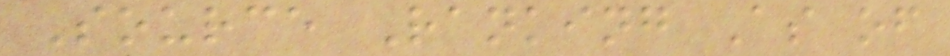Source Ranking As of
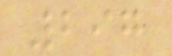297
